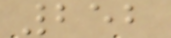252
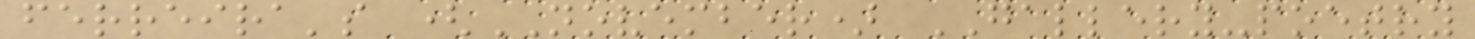ferreira's (NOVEMBER) GALLERY-poetry
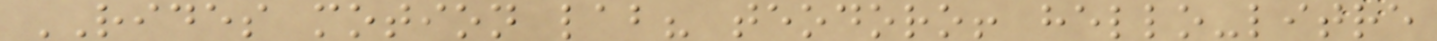RIDES motion lab? teodoro! hello-litre
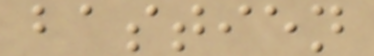bastien
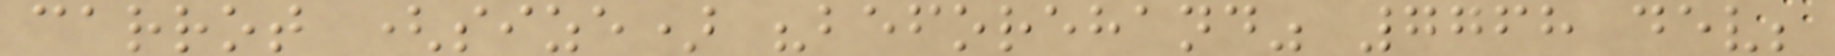carrot (size) "beforehand" 7768 dev;
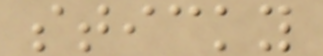sticky
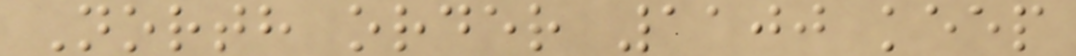North order 1100 keep
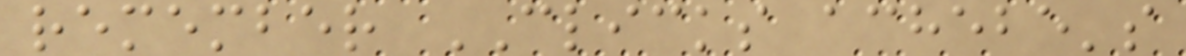remember CLICKS achebe's
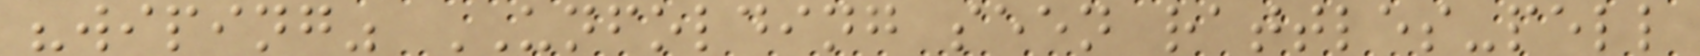"wiping" UNFOLDING seen rattles-pell
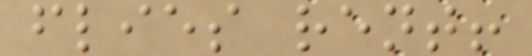flies rent!
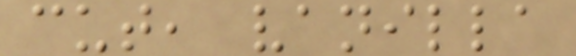cut, vanilla
